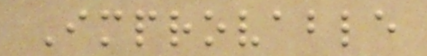Improvable
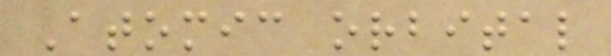Atomic orbital
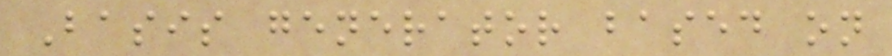Basis generator based on
